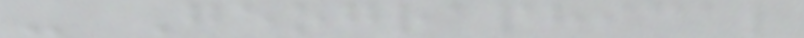- Geographical
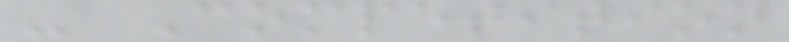- Competition
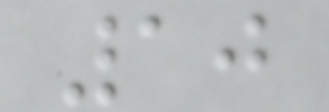10
